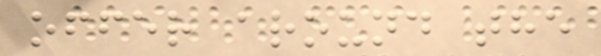offer around the
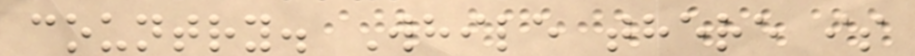country. While there is
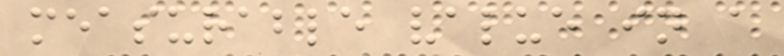measurable value in a
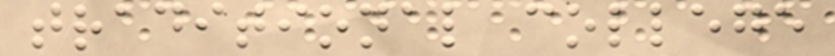traditional college
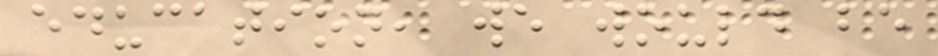education, we would be
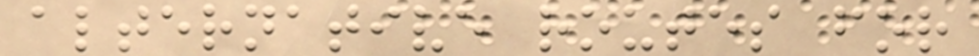alternative routes for
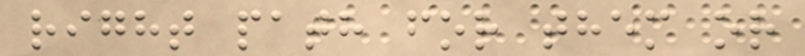right path for them or
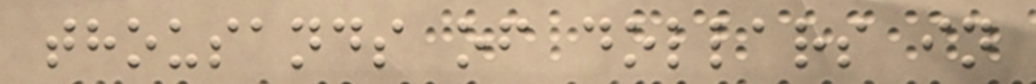thousands of dollars in
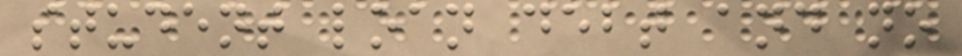student loan debt and no
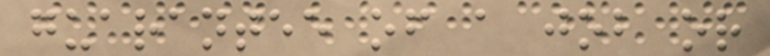guarantee of a job or
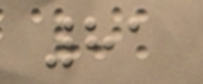81
